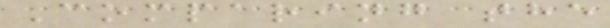Comparing the
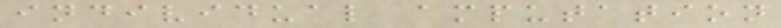individual amputation
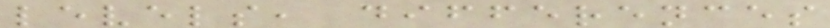levels, differences
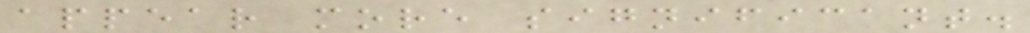appear more significant.
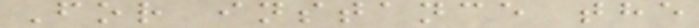For instance the
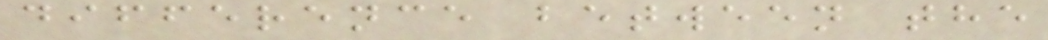difference between the
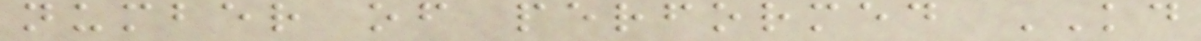number of performed KD
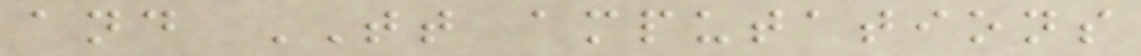and TT amputations
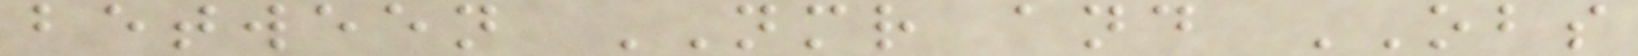between NMR and OBS
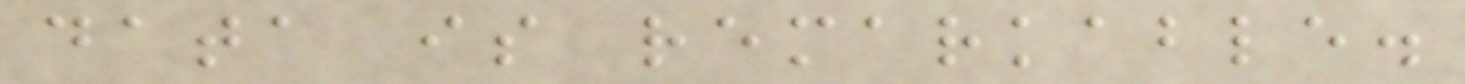data is remarkable.
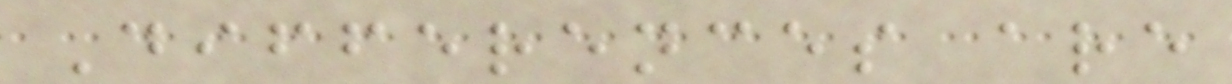Differences are
